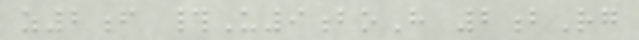z2f #U9boH 2bRg
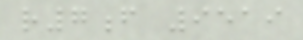r7f 9519
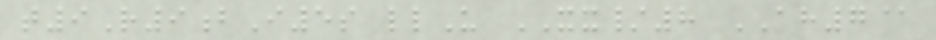t9R9bI5s llU XX/8 AH7@
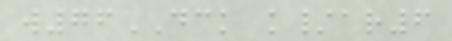w76DCK k/ar6
